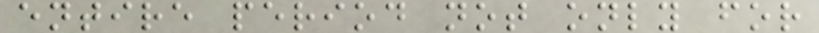entire period not only for
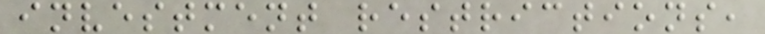investment restrictions,
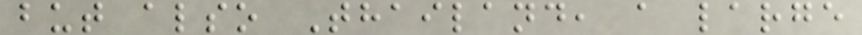but also Thailand, a large
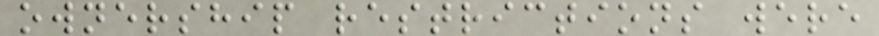ownership restrictions were
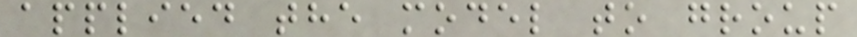applied the model to group
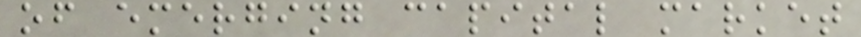of emerging capital market
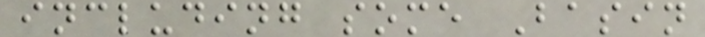including some Basin
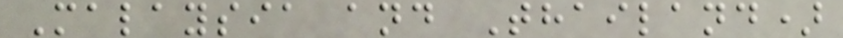Malaysia and Thailand)
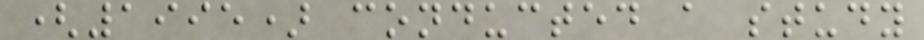(1995) conducted a study
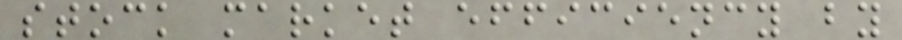stock market efficiency by
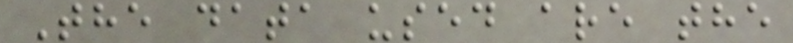The data used are the
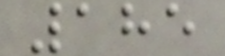185
